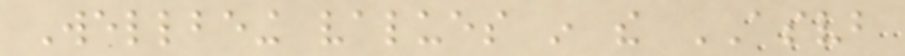Wellbeing values in the ASVB
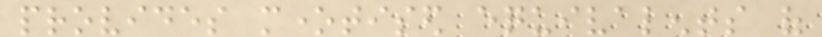provides monetised equivalents of
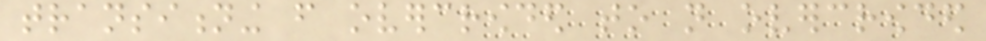transitioning from overcrowded to not overcrowded
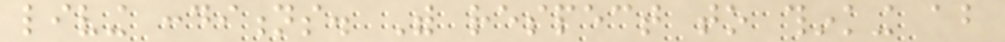living conditions. With respect to thinking about
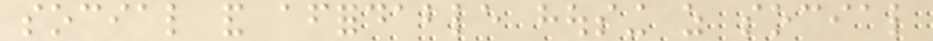social and affordable housing as social
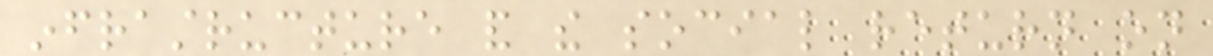infrastructure and the social return on
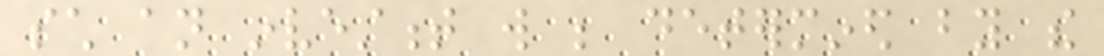such an investment will be determined by the
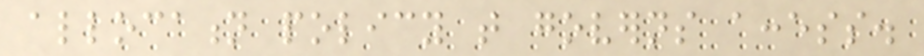allocation policy that governs access.
